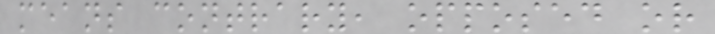means contrary, opposed or
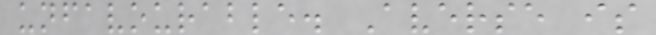unfavourable. Averse is
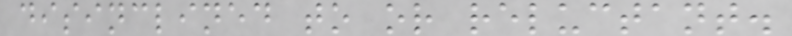disinclined to or reluctant.
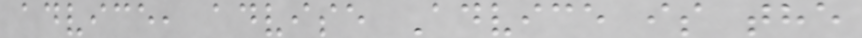advice, advise Advice is the
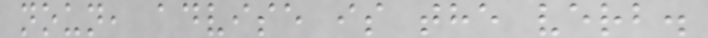noun, advise is the verb.
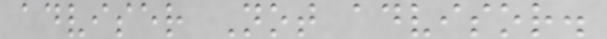adviser Not advisor.
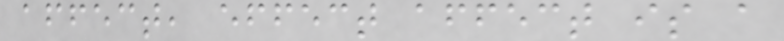affect, effect affect is a
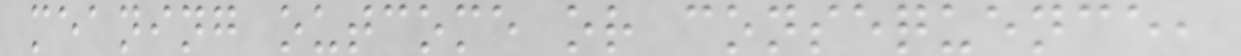meaning outcome or consequence,
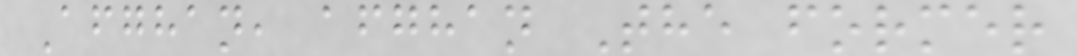Afghan, afghan The former
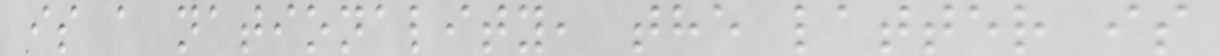is a nationality, the latter is
